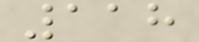118
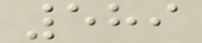589
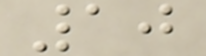10
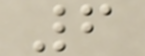6
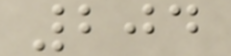204
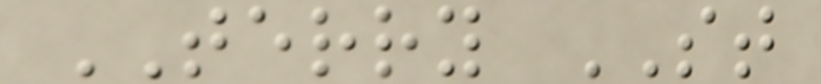TERRY ST
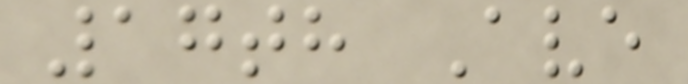17th Ave
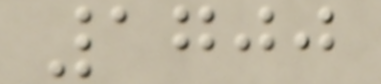1700
